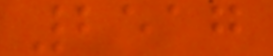2517
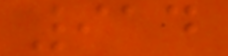914
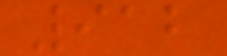912
